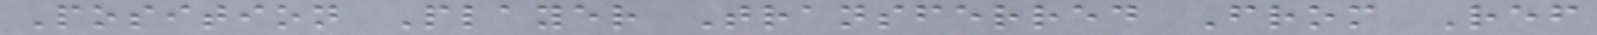Position Player Transferred From Ref
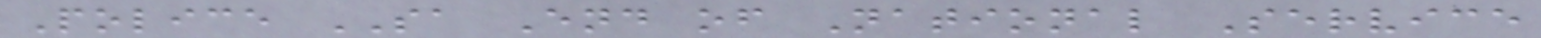Police SA End of National Service
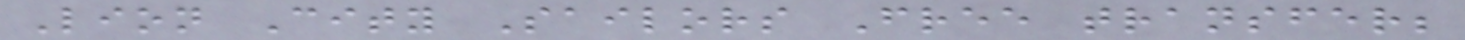Lion City Sailors Free transfer;
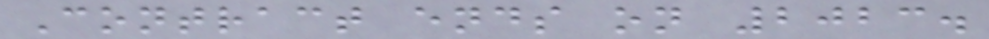Contract ends on 2023.
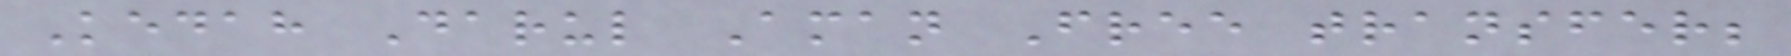Kedah Darul Aman Free transfer;
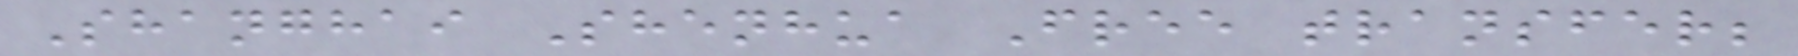Shanghai Shenhua Free transfer;
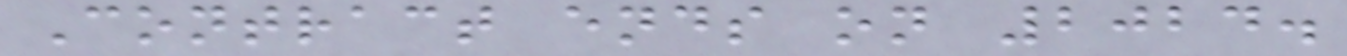Contract ends on 2024.
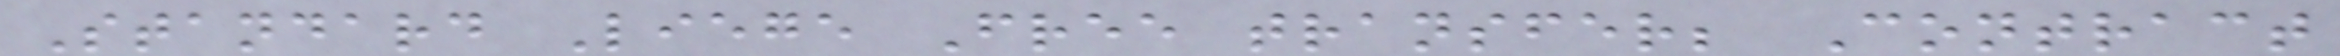Standard Liege Free transfer; Contract
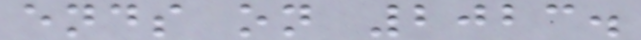ends on 2023.
